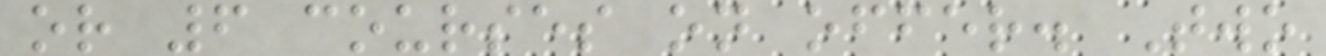or 6 courses on offer. Two
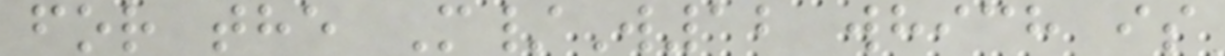for the M/W12 which is
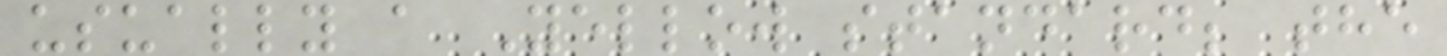usually a Yellow standard; the
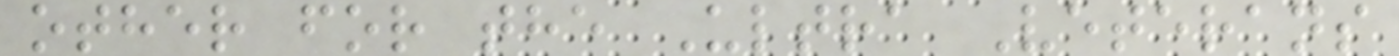other for the Ultra Veterans
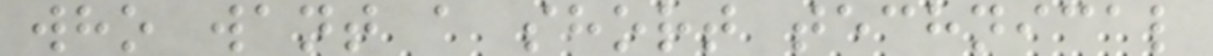who want a short technical
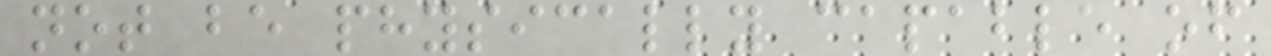not be physically capable of
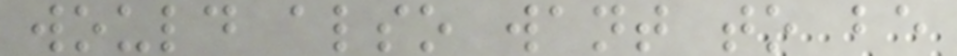would also want to be
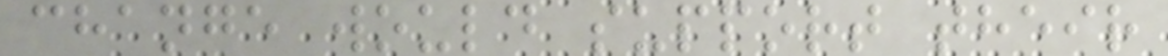change would support their
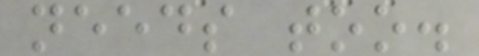needs too.
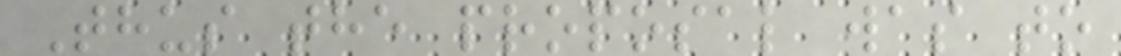Thus the proposal was to
